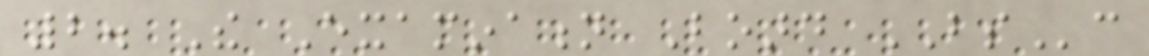2. The Examination Board BSc
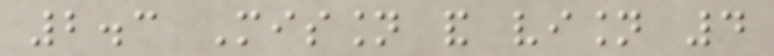2.3 Mission and vision 4
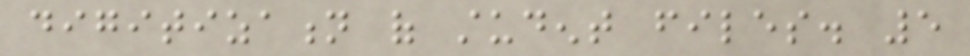digitization of student files. 5
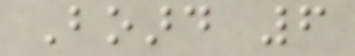Board 6
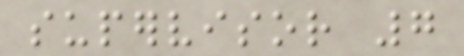supervisor 7
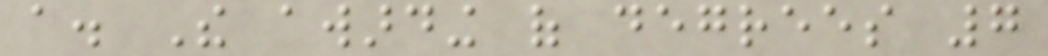a. The awarding of degrees 7
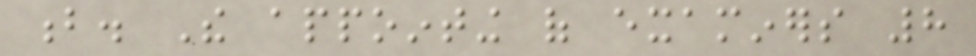b. The appointing of examiners 8
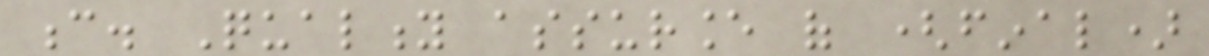c. Quality assurance of (final)
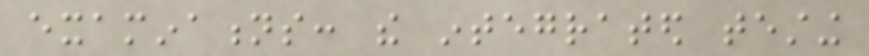examinations: the integrated testing
